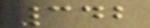342
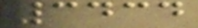3434
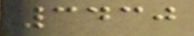3430
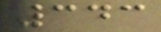343
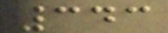343
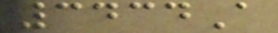3434A
